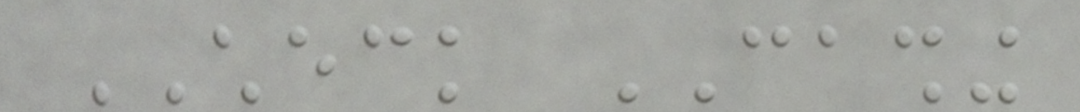CHECK CASHING
